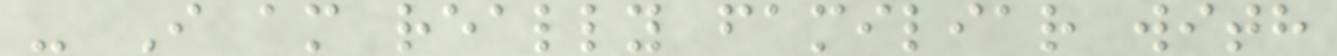- I am really familiar with
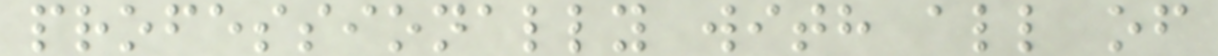professionally with all of
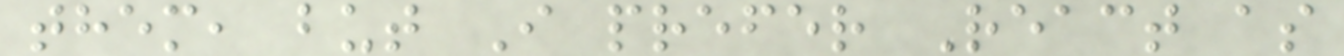them, but I prefer React as
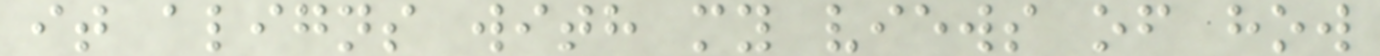it aligns with my views of how
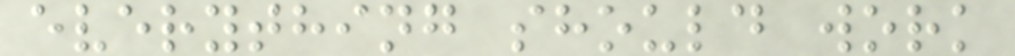everything should work
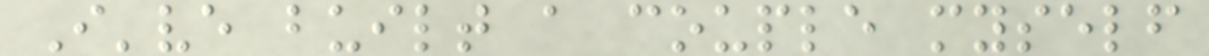I've built a couple myself
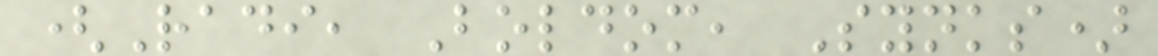(Radi, Boldom, Synks)
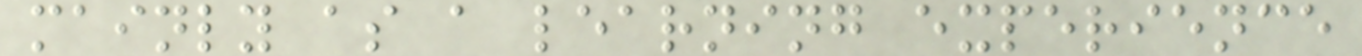mainly as a learning experience
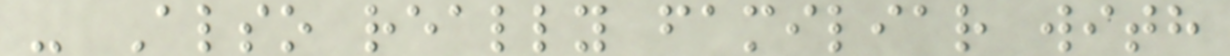- Also really familiar with
